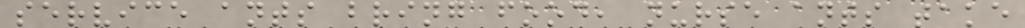service ants bring food, nurse ants take
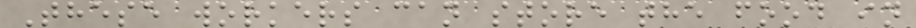These workers can store the food in
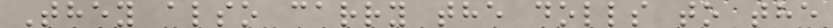They also carry the dolls to the
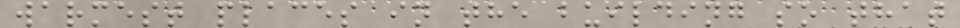warmest places in the building so that
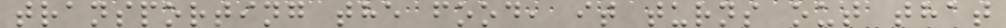transporting the food, it turns out that
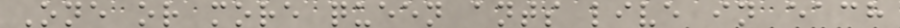One or more queen ants live in each
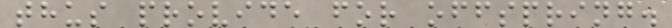thus provide for offspring.
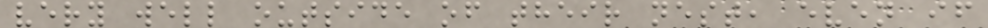very well outside of their nest, even if
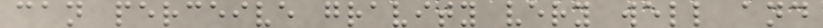can perceive gravity very well and
